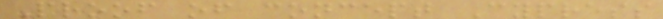Proof of concept Cypress
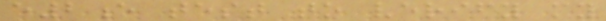e2e test to verify my
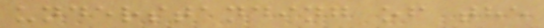understanding of the
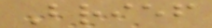Brief
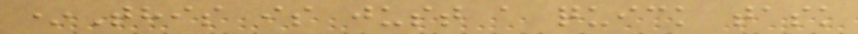*This is just a quick task
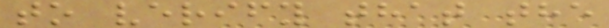to verify that the
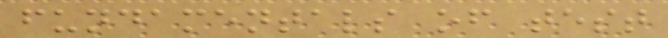fundamentals of test
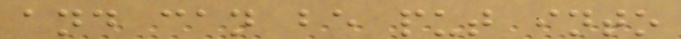and can be put into
